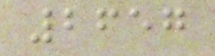2657
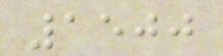1500
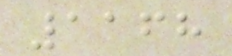1168
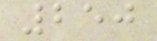250
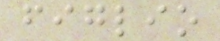figlio
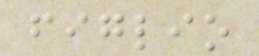figlio
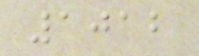1012
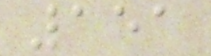151
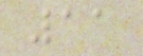11
